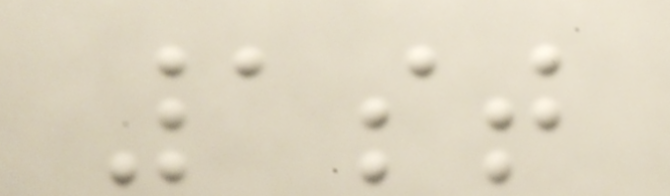1st
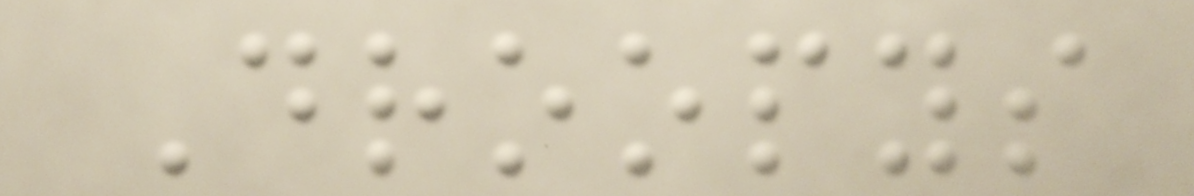Droopys
